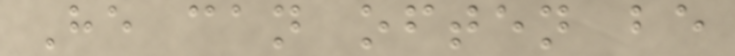He can often be
